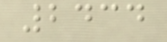2434
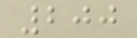200
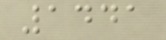1441
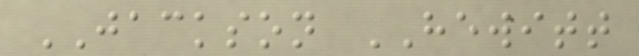JACKSON HEWITT
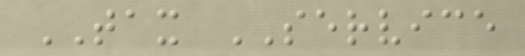TAX SERVICE
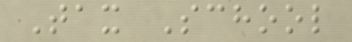Tax School
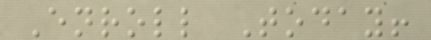Enroll Today!
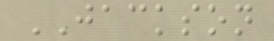JACKSON
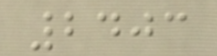2403
